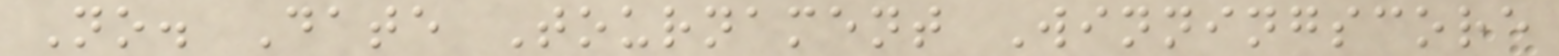No. Date Tournament Winningscore
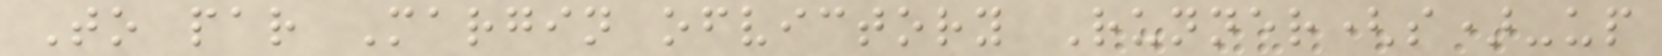To par Margin ofvictory Runner(s)-up
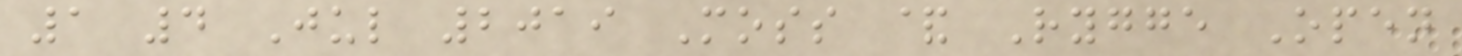1 4 Jul 2019 Moss & Rygge Open
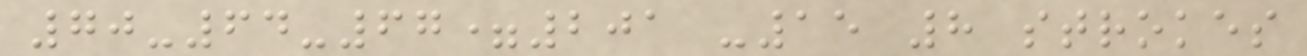70-64-67=201 -15 8 strokes
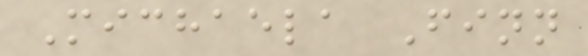Michaela Finn
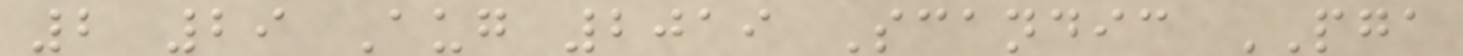2 29 Aug 2019 Scandic PGA
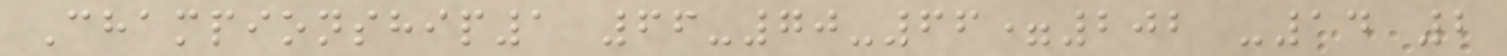Championship1 66-70-66=202 -14 2
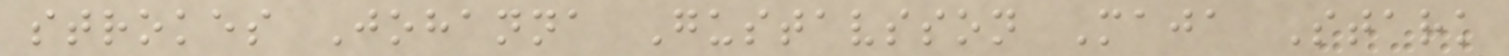strokes Johanna Gustavsson Maja Stark
